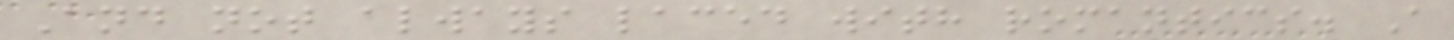And not always laced with romantics. A
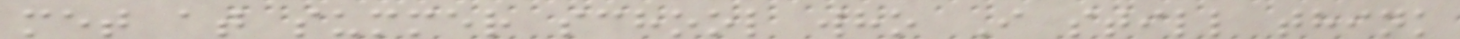met at summer school who I still think
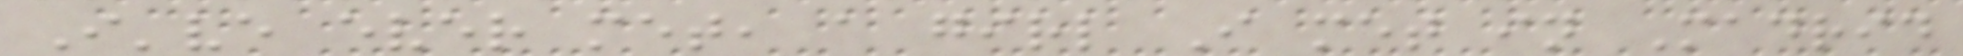I've ever met, a girl I met in Madrid
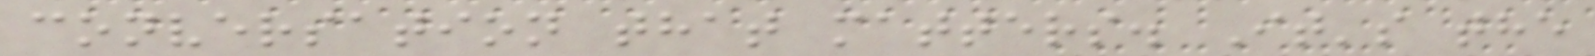conversation that matters. It's the
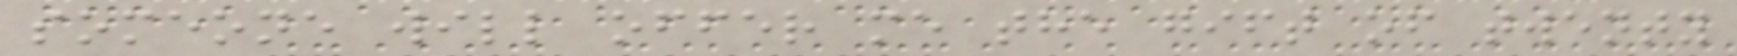someone will offer me the gift of twenty
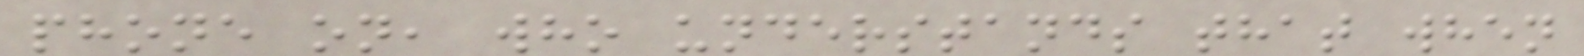phone on, who understands that when
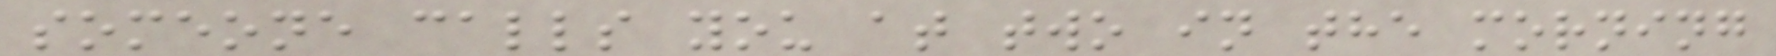someone calls you at two in the morning
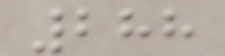288
